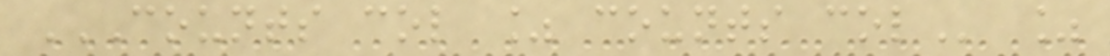COUNTS COL % COUNTS COL %
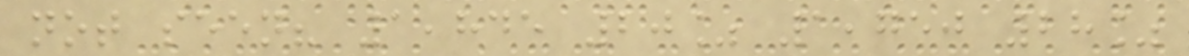not seen? 1,845 20% 1,750 28%
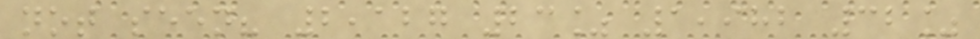not seen? 2,127 23% 1,982 32%
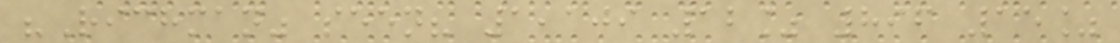"Richman" seen? 1,109 12% 896 15%
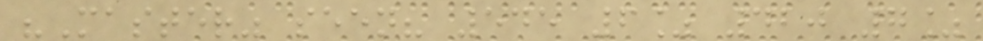"Master" seen? 545 6% 420 7%
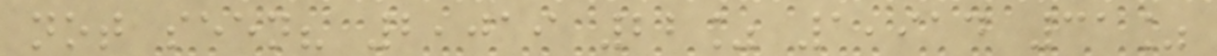not seen? 2,019 22% 1,914 31%
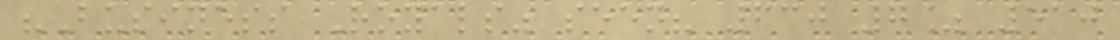"Business Royals" seen? 630 7% 510
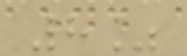8%
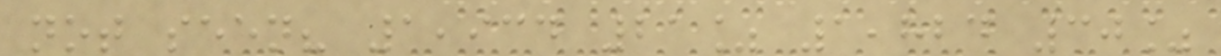not seen? 1,934 21% 1,824 30%
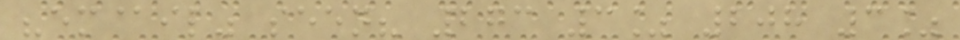"em@il" seen? 273 3% 208 3%
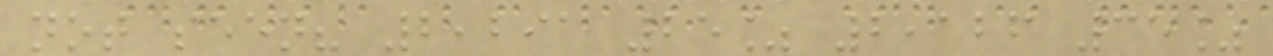not seen? 2,291 25% 2,126 35%
